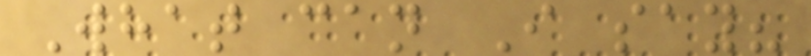What can I say?
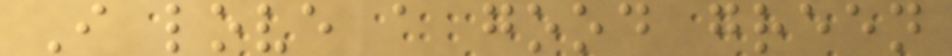I love a good green
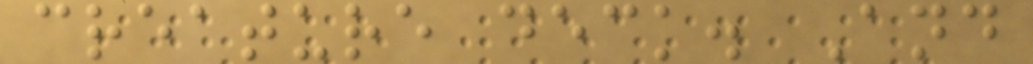creature deck. And
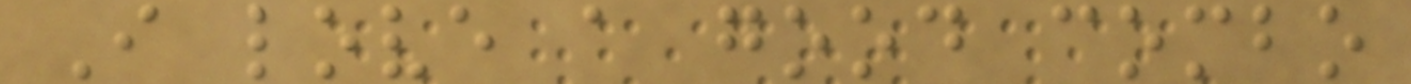I love a good combo
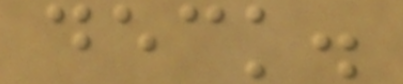deck.
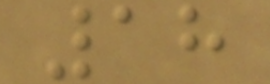18
